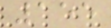155
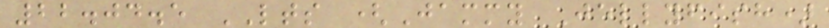22.04.5 LTS (Jammy Jellyfish)
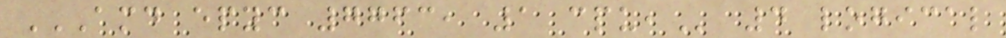AMD EPYC 7763, 1 CPU, 4 logical
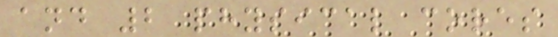and 2 physical cores
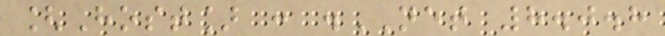[Host] : .NET 8.0.8
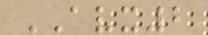AVX2
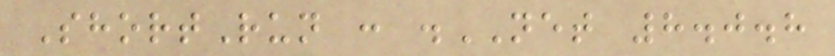ShortRun : .NET 8.0.8
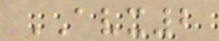AVX2
